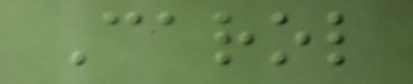Carol
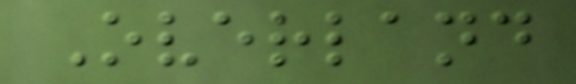Overland
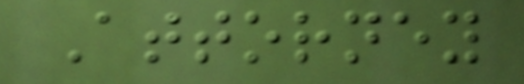Attorney
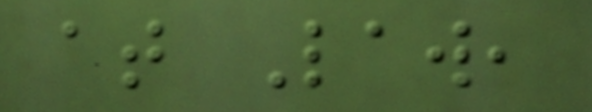at Law,
